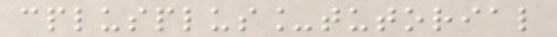cplusplus_tutorial
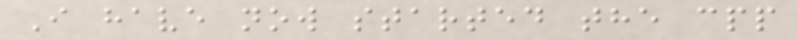I have now started the cpp
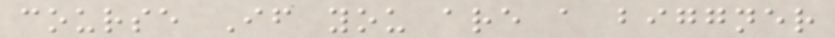course If you are a biggner
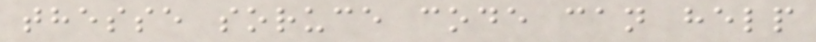thesse soruce code can help
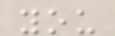you
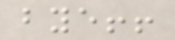bye!!
